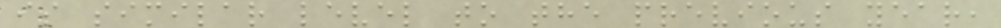is similar level to the previous year,
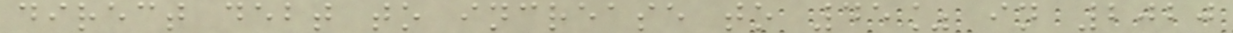direct debt to increase to 45% in 2020
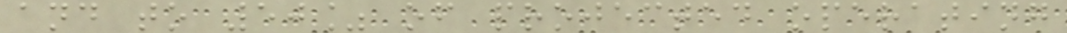and to 50% of projected operating
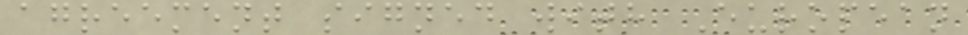agreement signed with European
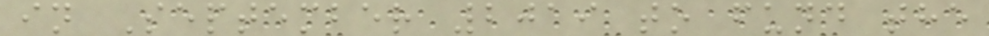in September 2019 to fund the
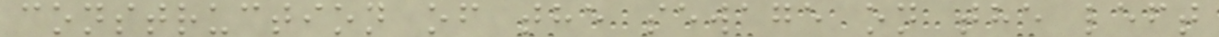construction of the sewage on the left
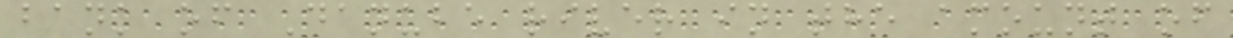bank of Danube river in the amount of
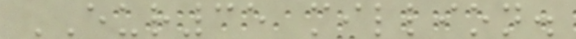EUR35 million.
